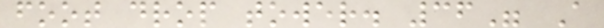foot drop tower. 36" A
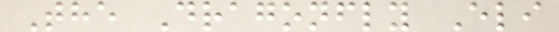The Dragonfly Eli
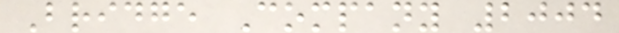Bridge Company 2004
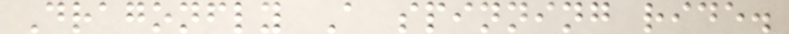Dragonfly A spinning ride.
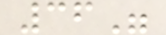36"
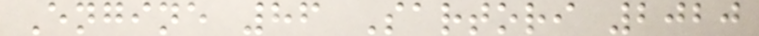Engine 86 Sartori 2020
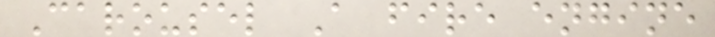Carousel A fire engine
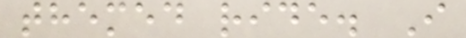themed ride. I
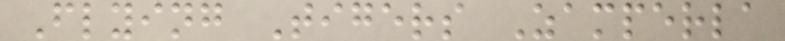Flying Tigers Zamperla
